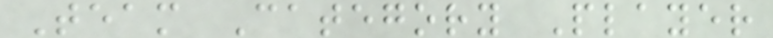Team Category Player
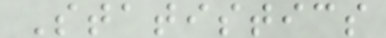Statistics
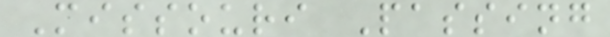Missouri Passing
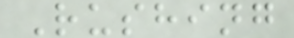Rushing
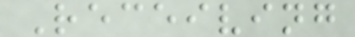Receiving
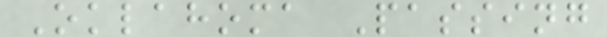Oklahoma Passing
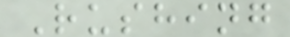Rushing
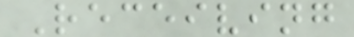Receiving
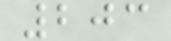203
